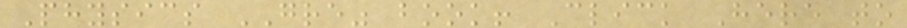Physics GRE" book! Click Here to
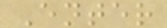Enter
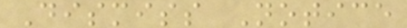Dismiss Notice
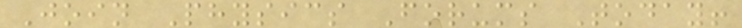Join Physics Forums Today!
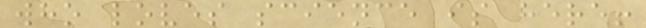who loves science is here!
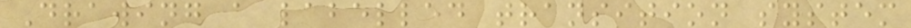Drawing a labelled transition system
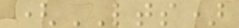(LTS)
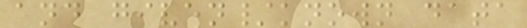and given/known data
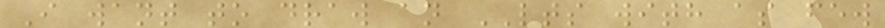I want to draw an LTS with as few
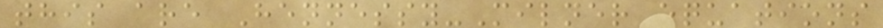this are Hennessy-Milner equations
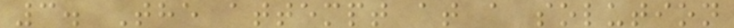3. The attempt at a solution
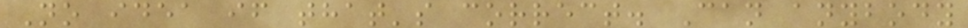No idea if that's correct. Can anybody
